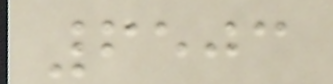6503
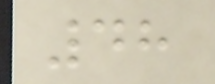48
